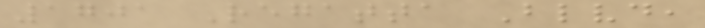1701 Regatta Blvd,
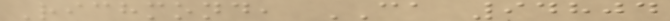Richmond, CA 94804
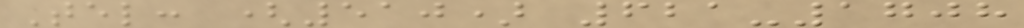Tel: (510) 621-1708
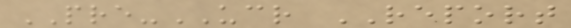PRE-UCR REPORT
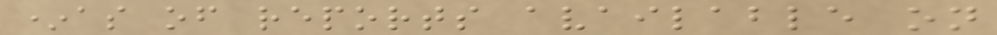*as of reports available on
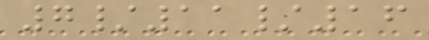7/11/16
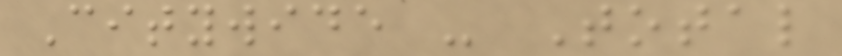Citywide - Total
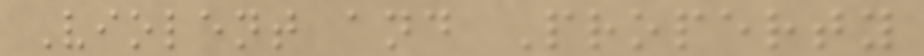Violent and Property
